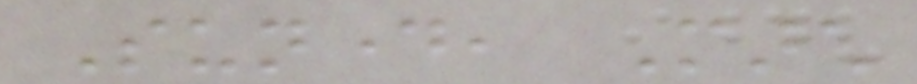Sunday, March
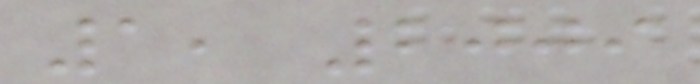1, 2009
